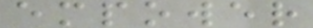empower
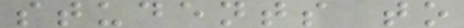students to
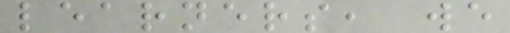learners, we
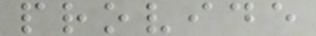provide
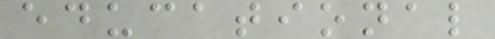educational
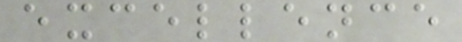excellence
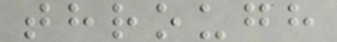through
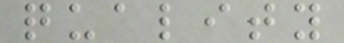quality
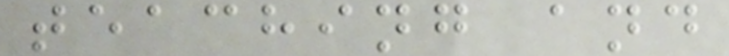teaching and
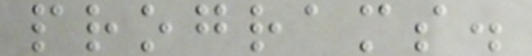programs.
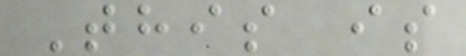This is
